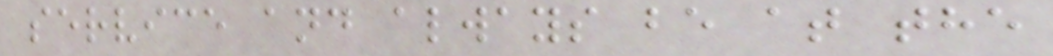service and always be at the
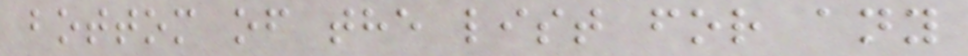bottom of the list for any
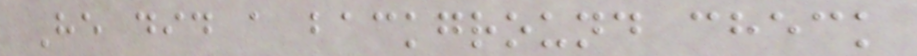He did a background check
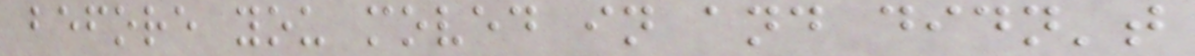before you moved in and didn't
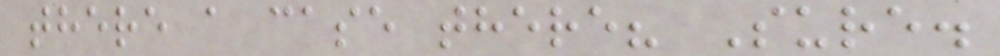there a case there? Sure.
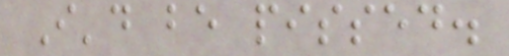I'd be pissed.
